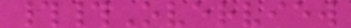##Overview
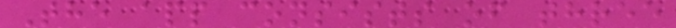The app consists of three
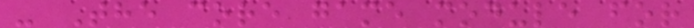- The core game module for
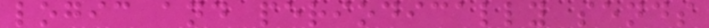logic and periodically sends
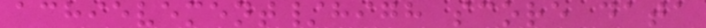achievement/high score data
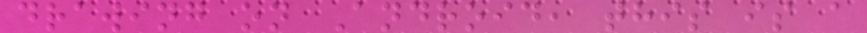drawing on Android, this is a
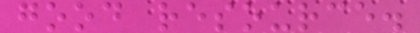good resource.
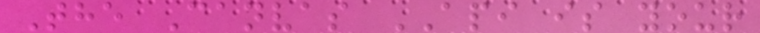The Canvas API is your
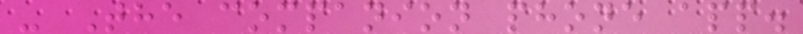- The companion phone app.
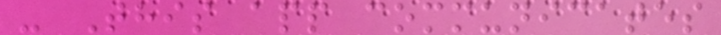- This app communicates
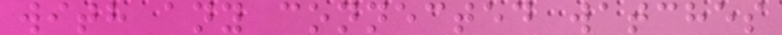with any connected watches
